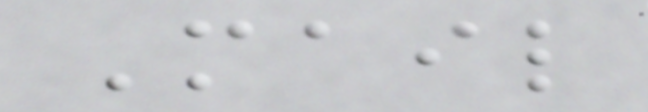Mail
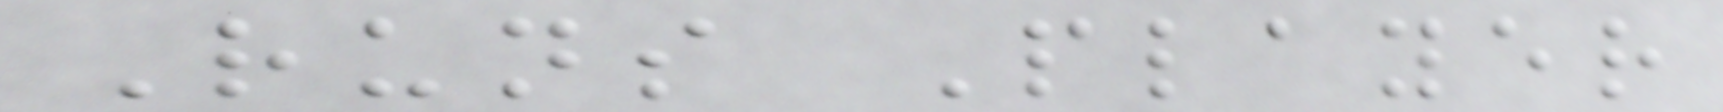Runs Player
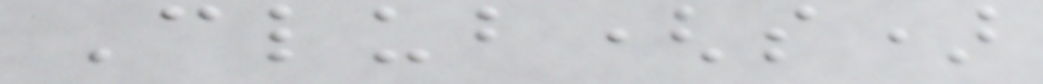Club(s)
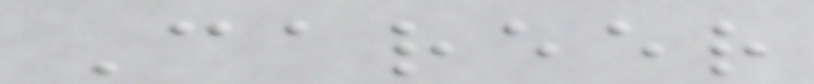Career
